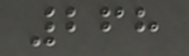268
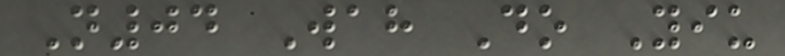N04 Wah Do Yiu
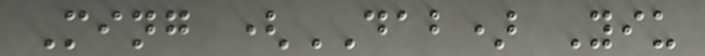Ming (DAB) Yiu
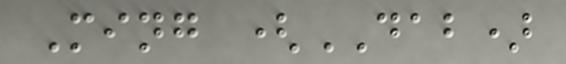Ming (DAB)
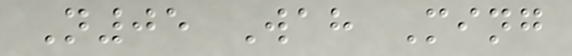N05 Wah Ming
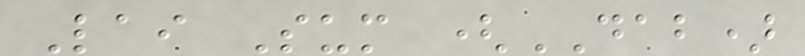Lai Sum (DAB)
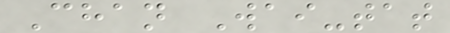Chan Wai-tat
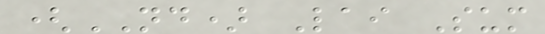(ND) Lai Sum
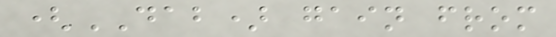(DAB) gain from
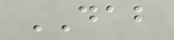DAB
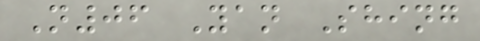N06 Yan Shing
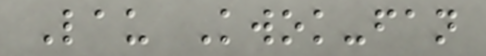Lau Kwok-fan
